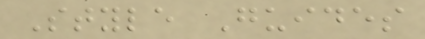Style Guides
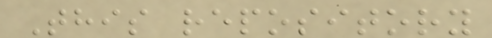This repository
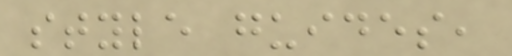style guides,
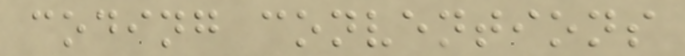coding conventions
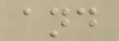and
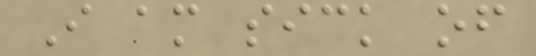I am sick of
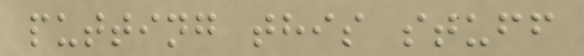putting this stuff
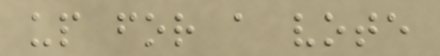up for a vote
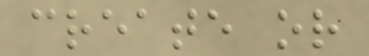create or
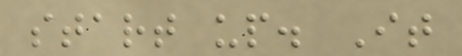start up. It
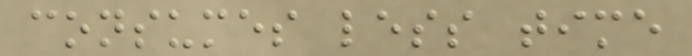consumes less time
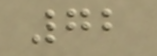72
